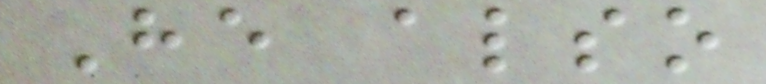He also
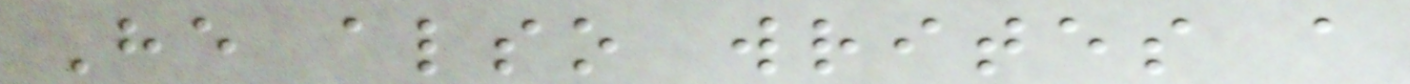He also writes a
